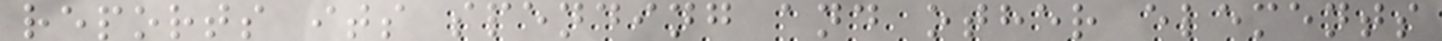reports its spending and other elements
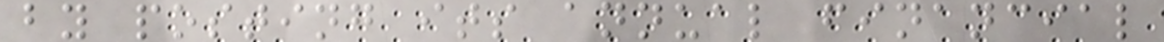by posting its annual financial
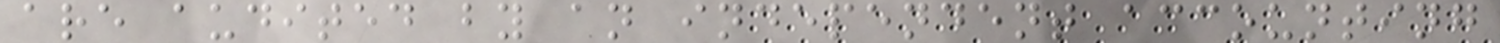are audited by an independent accounting
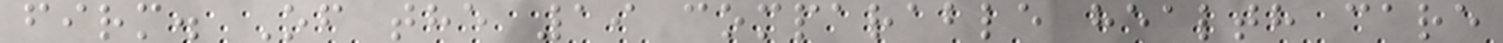firm. Of the 19 comparable health care
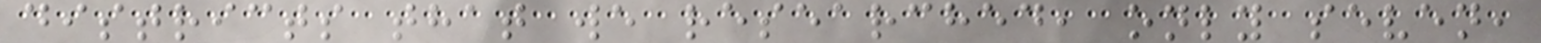districts that we researched, only seven,
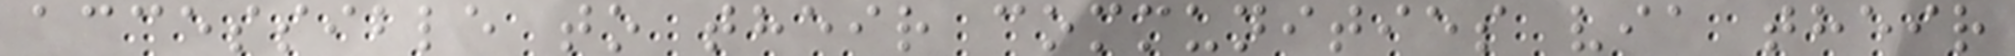accessible to their communities via their
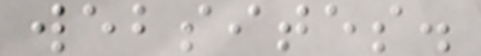websites.
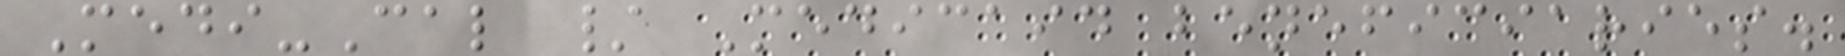Medi-Cal / Medicaid beneficiaries.
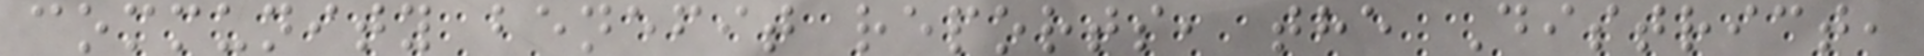community benefit reports, the District,
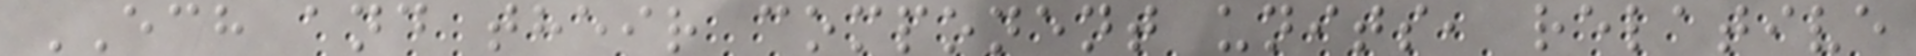ECH and their component units, relative
